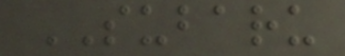SUBARU
